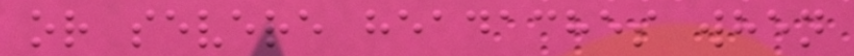or severe headaches when
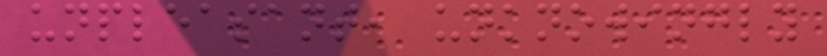unpleasant, unknowingly
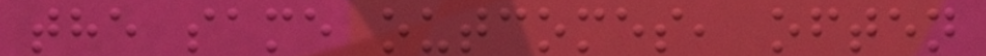the same outcomes, often
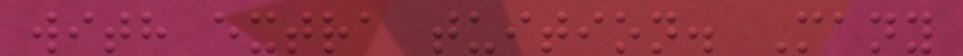with extra tuition. Many
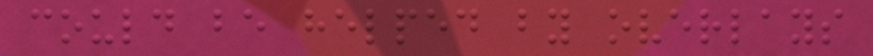could be helped by overlays
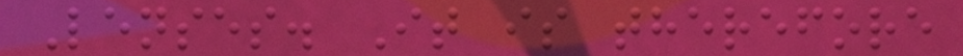Lenses. It is therefore
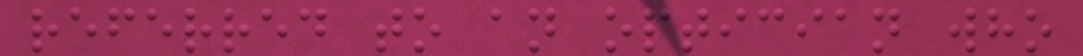referred to an optician who
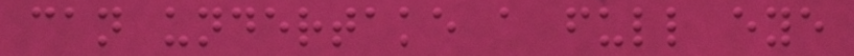can undertake a full eye
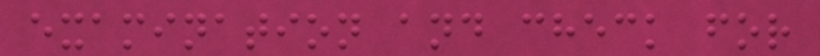examination and check for
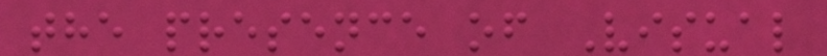the presence of Visual
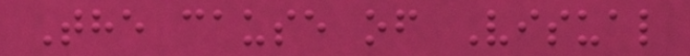The cause of Visual
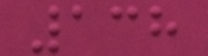138
